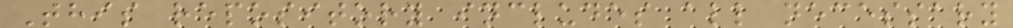This repository includes all necessary
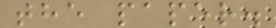the paper.
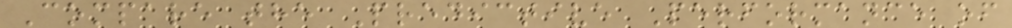Compare the Predictive Performance of
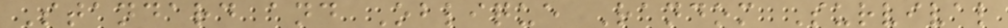Standard and Oblique Random Survival
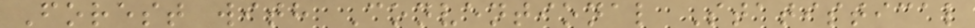Forest with Conventional Statistical
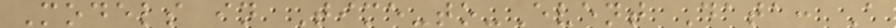Models in Time-to-Event Data: A
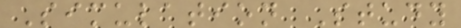Simulation Study
